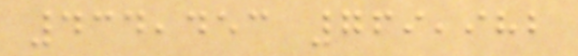434,453 769,982
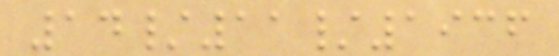14/11/1936
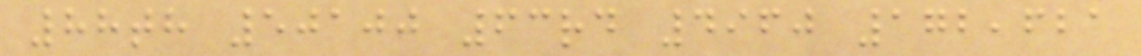88th 50100 63rd 4960 172,621
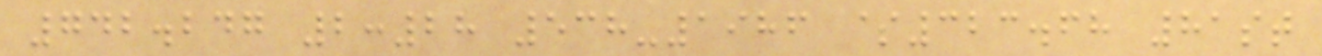742.247 2:28 538-1986 $323.68 81st
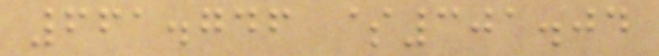661.746 $301.04
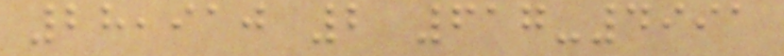28,910 2 617-4991
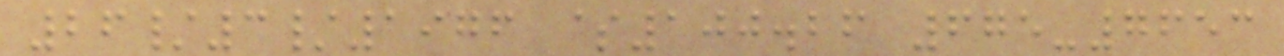26/3/1976 $100.26 675-7653
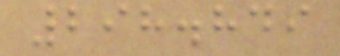298.849
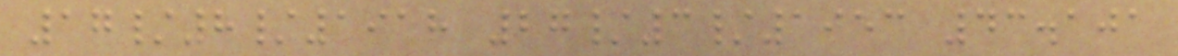17/8/1918 27/3/1953 43.101
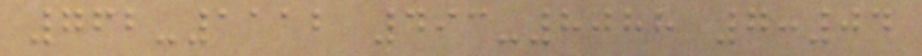762-1112 493-8088 7:04
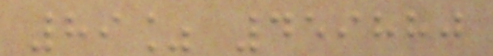89% 459880
